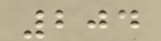204
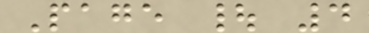Page | 4
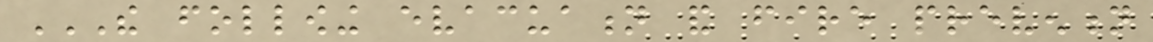THE FOLLOWING EVACUATION AND FIRE PREVENTION
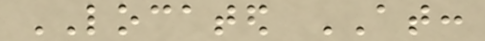LOCATED AT:
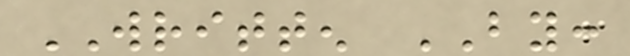WRITTEN BY:
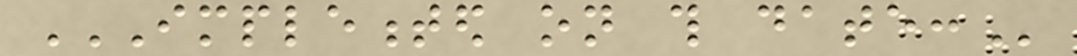IMPLEMENTED ON THIS DATE:
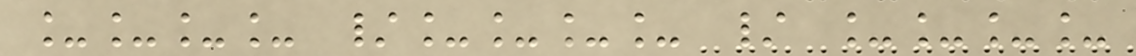____ /____ / ____
